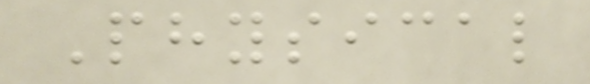Physical
